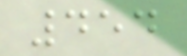454
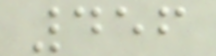456
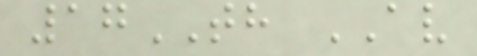17TH AV
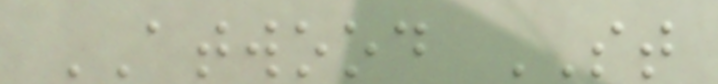ATWOOD ST
